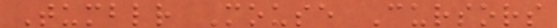Tumblr Mouse Cursors
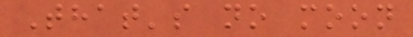That's no moon
